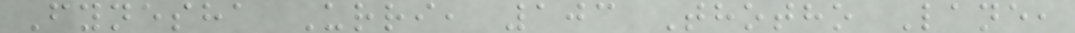Fynesha Urri, 103 Thotho Lane,
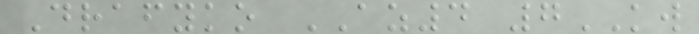Drafyko AZ4 7KW
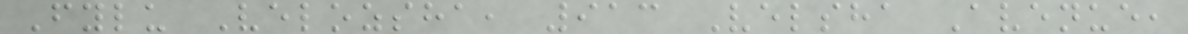Fylu Velozsha, 913 Velsha Avenue,
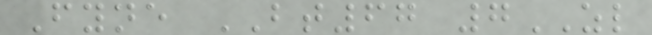Fyne BT67 7ZL
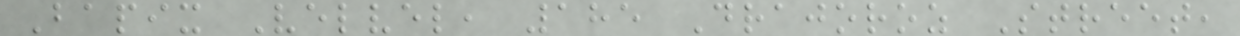Bapix Velvel, 185 Drajoroz Street,
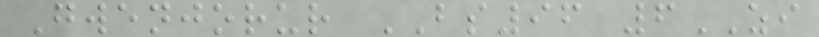Gwenjorur BS96 6ZI
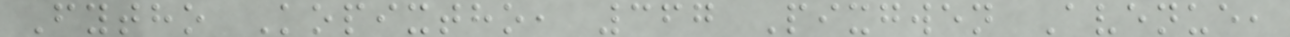Fytho Kopixtho, 367 Pixgwen Avenue,
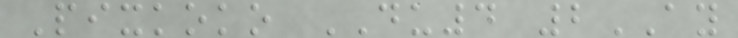Pixkoko DU4 2AY
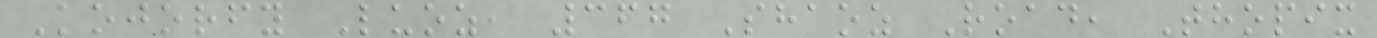Kojorfy Luoz, 367 Shaoz Road, Thopix
